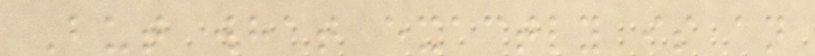But what exactly is an
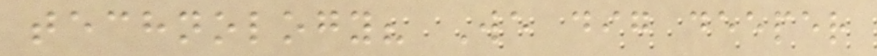technology? We dig deeper
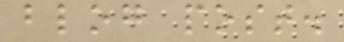blog post.
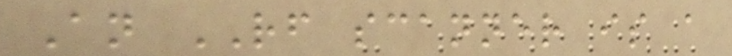An RF scanner is a
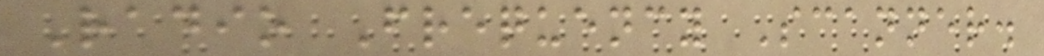Radio Frequency Scanner.
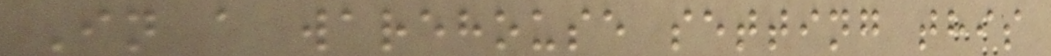In a warehouse setting this
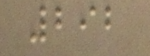292
